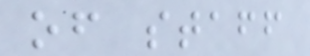of staff
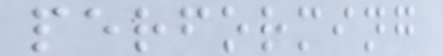performing
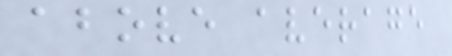above average
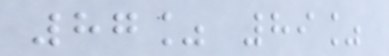87% 89%
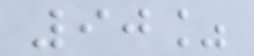90%
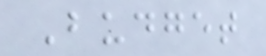Budget
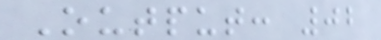Output: 02
